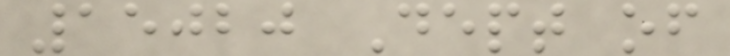15020 Dept of
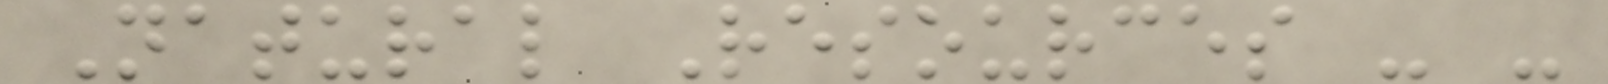Natural Resources - -
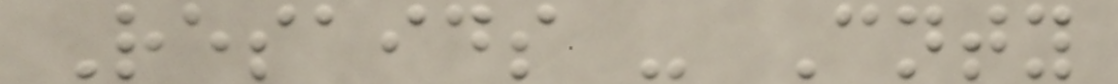Resaids - Cnty
